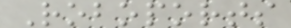Roboports
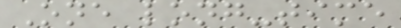One long-time
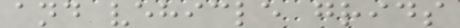and vehicle grids
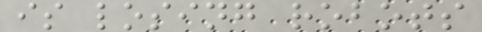is losing robots
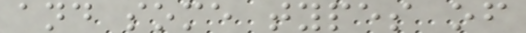and some types of
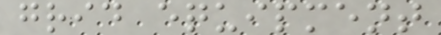grid equipment
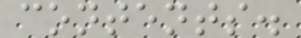contents.
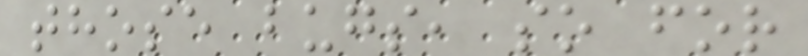those bugs, so for
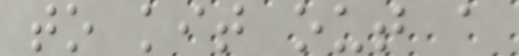to kit out a
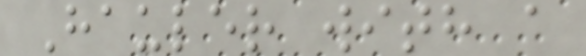Hauler with a
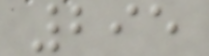295
